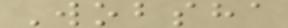Wobsha
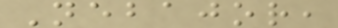Nebajor,
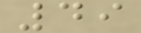49
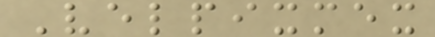Velpixmex
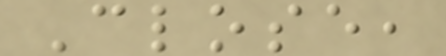Close,
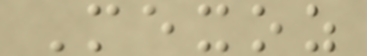Mexoz
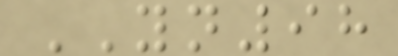YN98
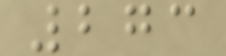273
